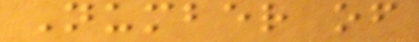Number of
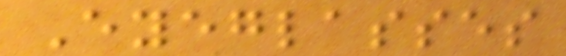Eyeglasses
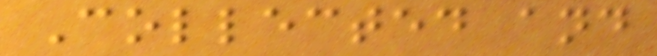Collected and
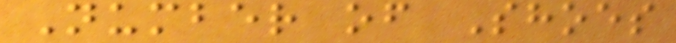Number of Shoes
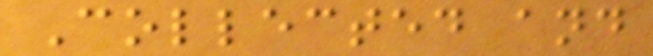Collected and
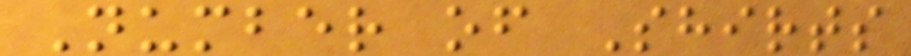Number of Shirts
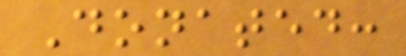Donated:
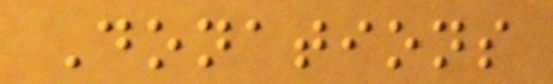Donations
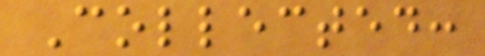Collected:
